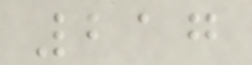217
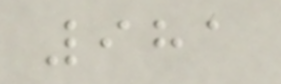981
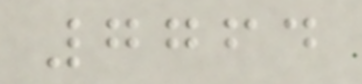7764
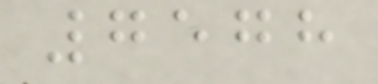7578
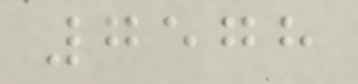7578
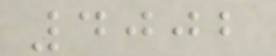4002
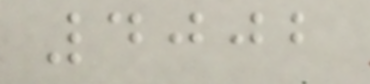4002
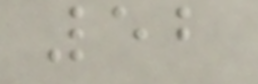52
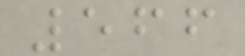566
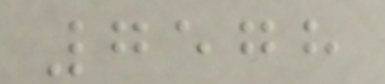7578
